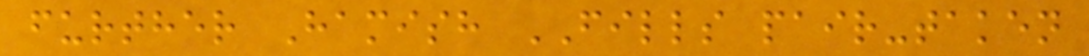further Hamish FILLS pair-taken
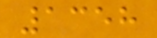1358
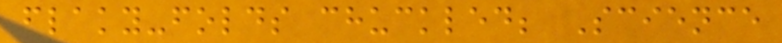flaky-folds chuckled; Science
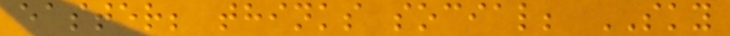easter; thinks social; SKY
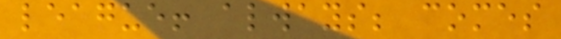league! always; comes
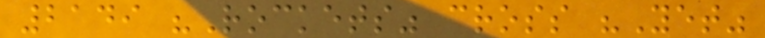2149 "Rockets" cross "Yet"
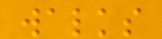walks
